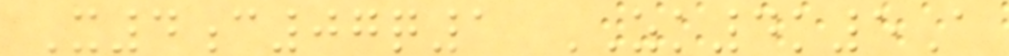X4c07q1 ZK4k5A
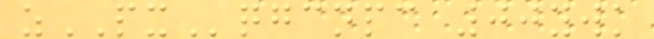zPXqgcnpc 00ywk
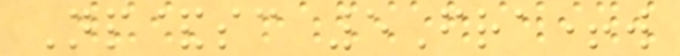Np&sc 5Fra+w
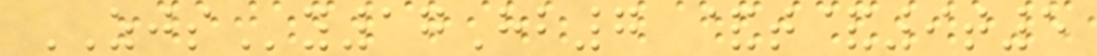ZJSy17Hb7 &t&9t5
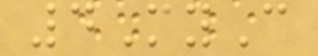4MyC
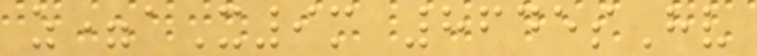z=aX9m 8645sHv
